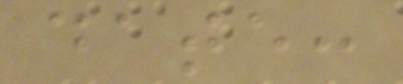date:
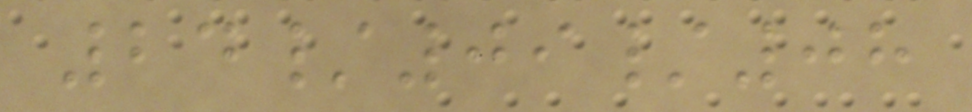24/09/08
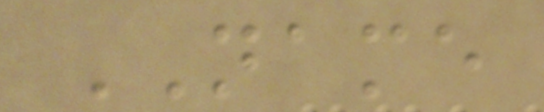NAME
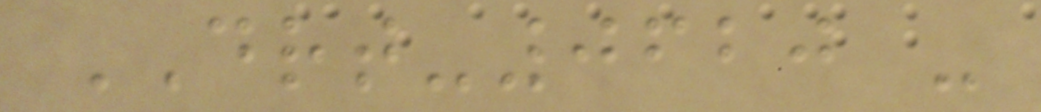DRT-0620 -
